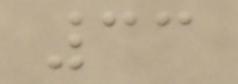33
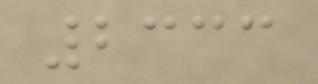2333
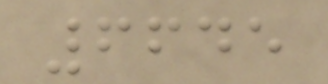6645
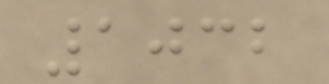1032
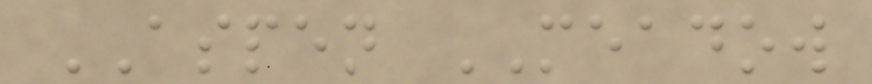ASPEN MEADOW
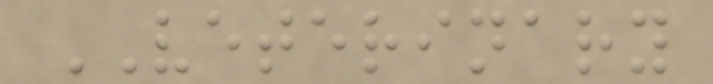VETERINARY
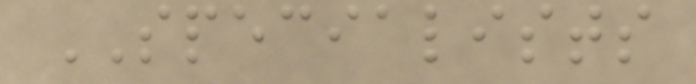SPECIALISTS
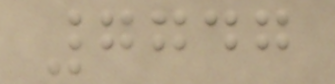7747
